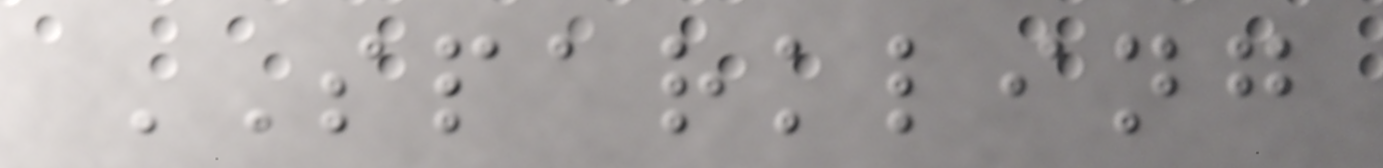SPARKLING
